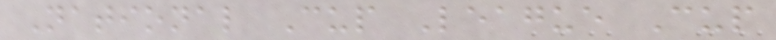National Cup League Cup
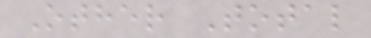Other Total
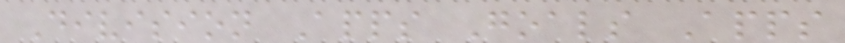Division Apps Goals Apps
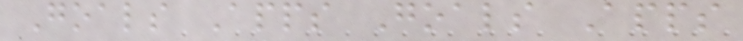Goals Apps Goals Apps
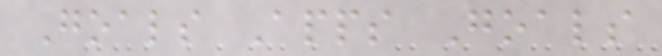Goals Apps Goals
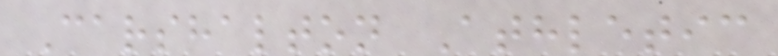Carshalton Athletic
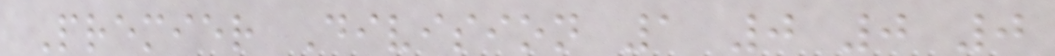Premier Division 1 0 0 0
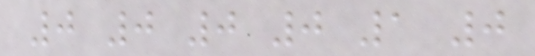0 0 0 0 1 0
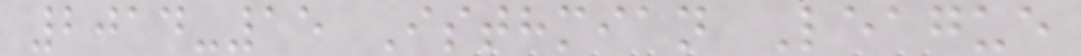2014-15 Isthmian League
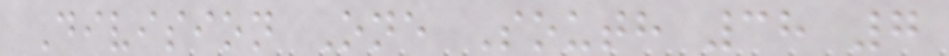Division One South 38 7
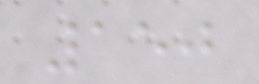150
